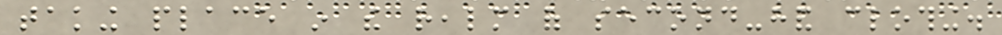taking place in the realm of second-hand clothing.
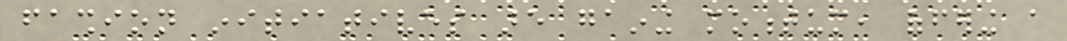fashion initiatives are gaining momentum, offering a
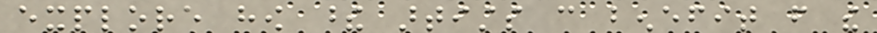explore how these artists can benefit from the
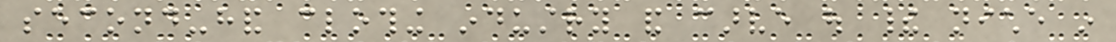second-hand clothing industry and carve out their niche in
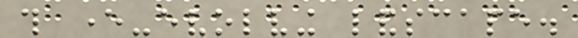this ever-evolving landscape.
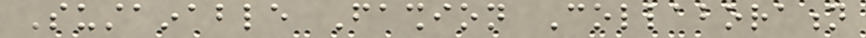Sustainable Fashion Collaboration
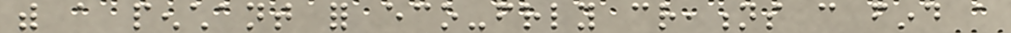with a penchant for eco-friendly creations can find a
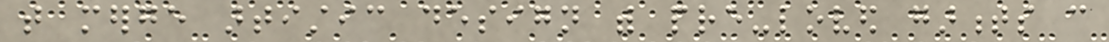that merge artistic design with pre-loved garments can
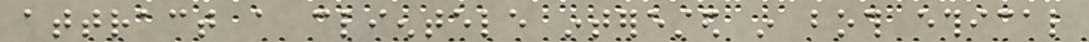attract a clientele interested in both ethical
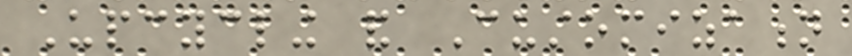Upcycling and Customization
